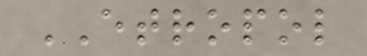ETROPOL
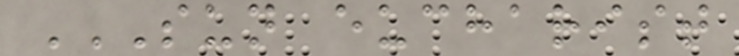SUN EUCHARIST
